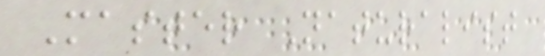Master Naturalist
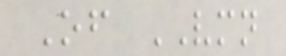Of VMN
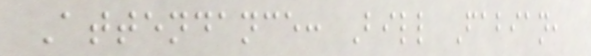Attendance: Bill Fabian,
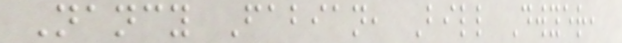Nancy Fabian, Bill Dwyer,
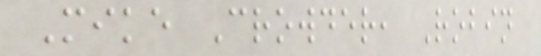Mike Crowder, Robin
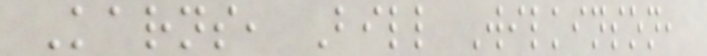Karns, Bill Wilkinson,
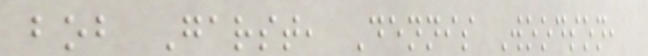bob Garst, Dennis Woodson,
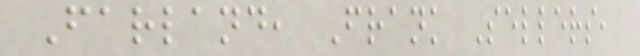Farland, Frank Sellers,
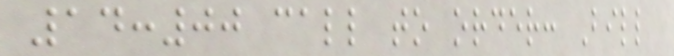14:00 call to order: Bill
